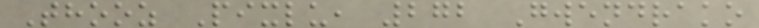Thooz Pixlu, 272 Gwendrako
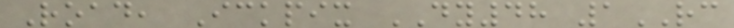Road, Ickpix DY48 1RC
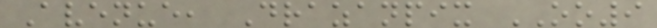Avenue, Drazanpix OO9
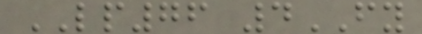LP76 4FY
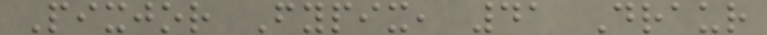Pixjor Fypix, 41 Draur
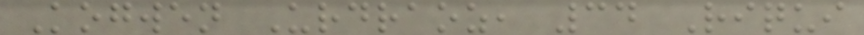Kogwen Urdraoz, 34 Riqui
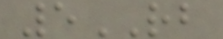5RB
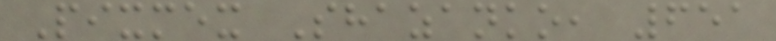Pixmex Shazanko, 651
